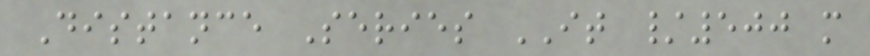Distance Series IT /500 m
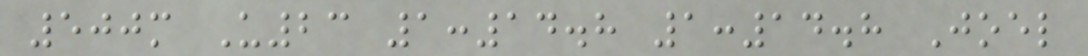500m U23 1:14.8 1:14.8 Joel
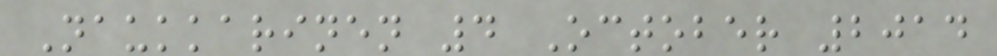Naukkarinen 4 October 2014
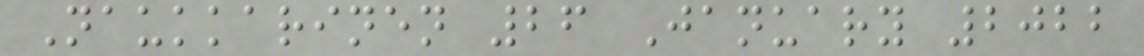Naukkarinen 26 January 2022
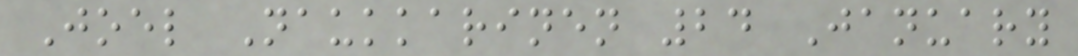Joel Naukkarinen 24 January
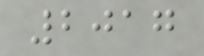2017
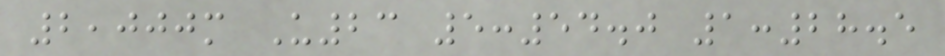2,000m U23 5:54.0 1:28.5
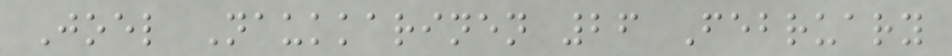Joel Naukkarinen 26 February
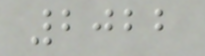2022
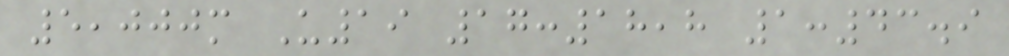5,000m U19 17:18,8 1:43.9
